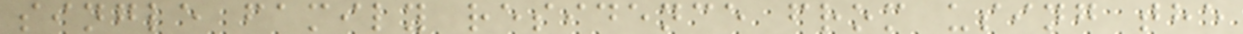single family residence from using the
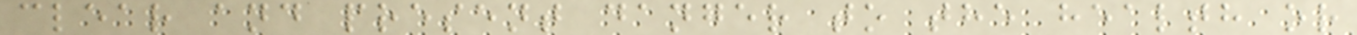clear and present danger to the health or
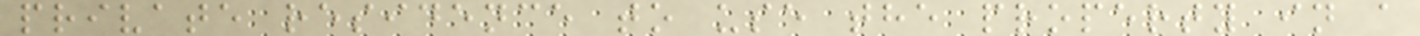private residence to use the property in a
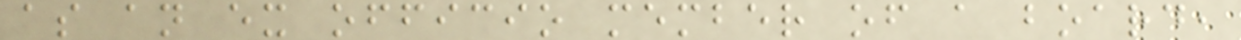as an ex officio member of a board,
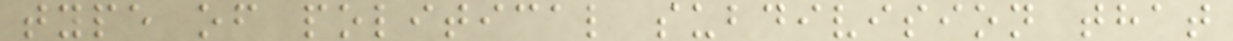type of political subdivision that
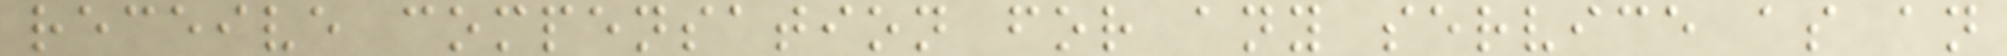receive compensation for any service as an
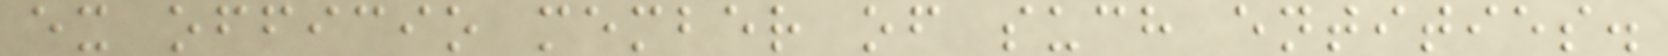ex officio member of such entities.
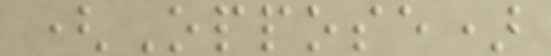(Oppose)
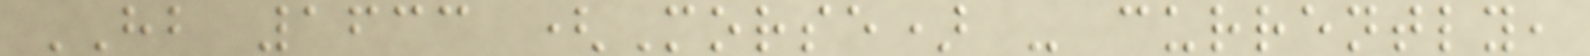HB 1633 (Morse) - currently,
